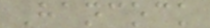Hancock
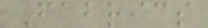Fabrics
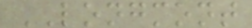LONGMONT
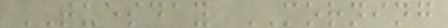TUESDAY MORNING
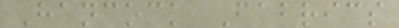Hancock Fabrics
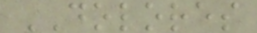DOLORES
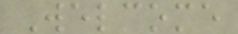Welcome
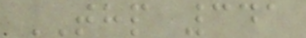THP 341
